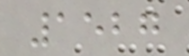1527
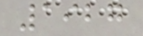1927
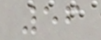56
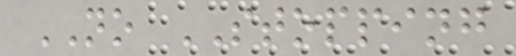NO STOPPING
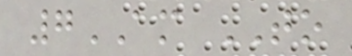7AM TO
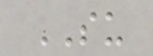SU
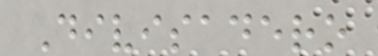Divisadero
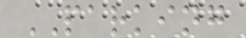PARKING
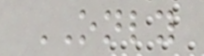ONLY
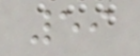59
